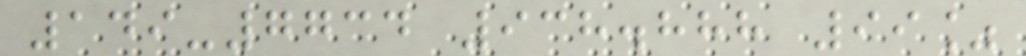149-7734 938.888 99%
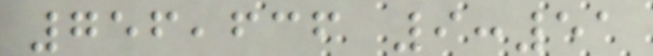756,636 9:51
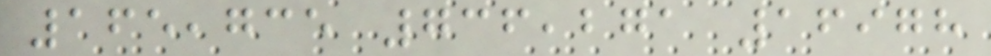165,735 736,271 16978
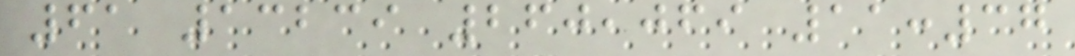61 13239 260,069 11:37
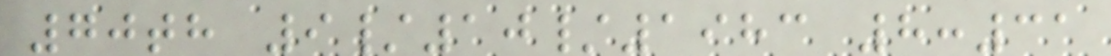70th 9/10/1983 8:31
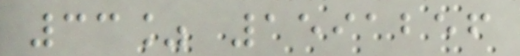33% 1591256
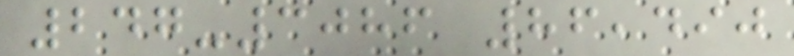247-3086 86,490
